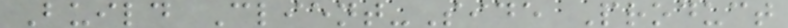Build Client-Side Product
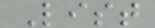List
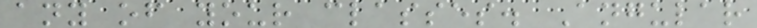any of your classes. Angular
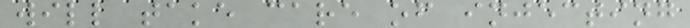will take care of injecting
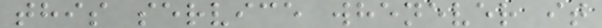this service whenever it
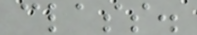class.
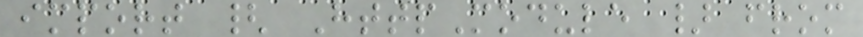import { HttpModule } from
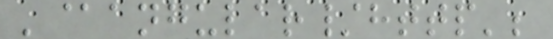'@angular/http';
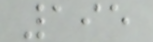195
